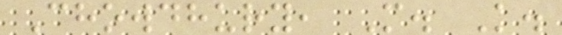Chowdhury, M. K.
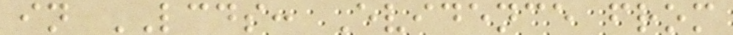in LCDS: Evidence from
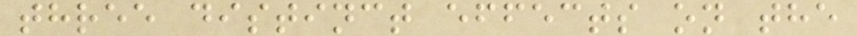three distinct effects on the
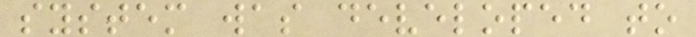system was developed to
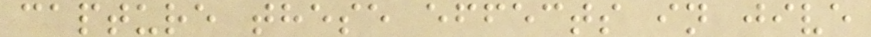capture these effects in jive
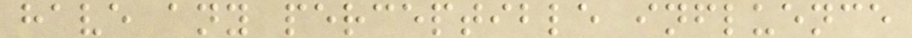have any perceptible influence
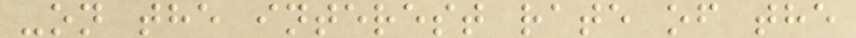-on the interest rate of the
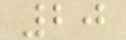20
